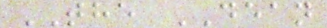THE DEAN
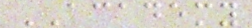ACADEMY
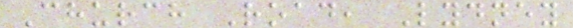Church Road, Lydney
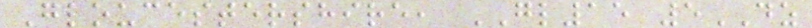Gloucestershire, GL15 5DZ
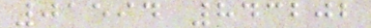01594 843202
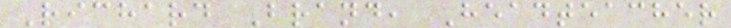Richard Brand, Headteacher
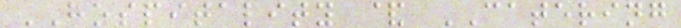HOSPITALITY & CATERING
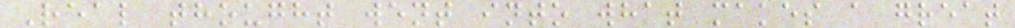Real thought went into what makes a great
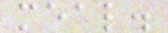meal.
